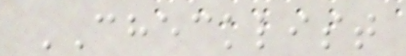CHECKLIST
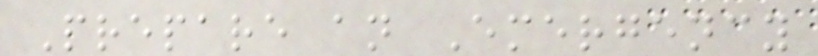Prepare an Emergency
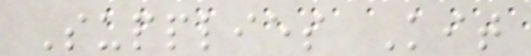Supplies Kit
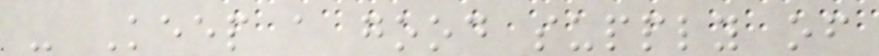- Keep a good supply of
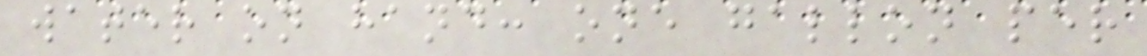water on hand: one gallon per
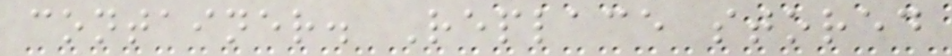container. Replace stored
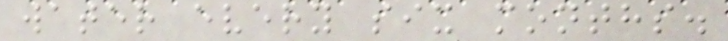water every six months.
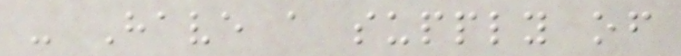- Have a supply of
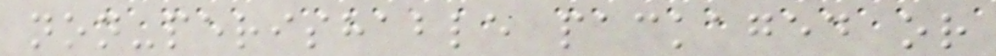non-perishable packaged or
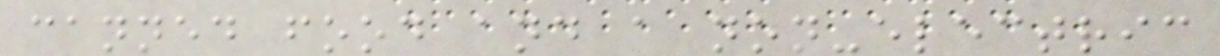canned food and a non-electric
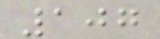107
